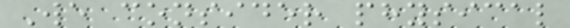We consider physical
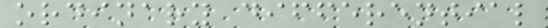ordinary differential
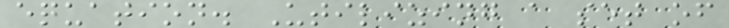equation. Utilizing a set of
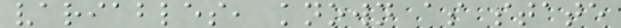variables, known as state
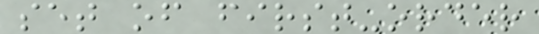set of first-order
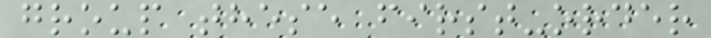group these first-order
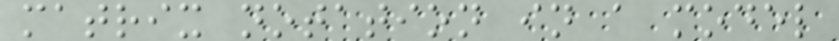matrix notation in a model
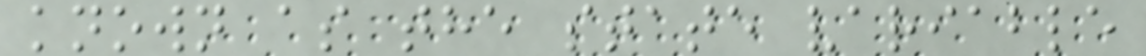known as the state variable
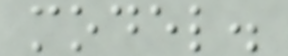model.
